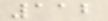112
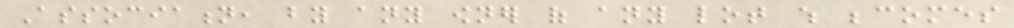Association, by any owner of any lot which becomes
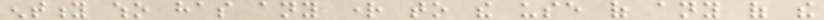entity who has any right to the use of any of the
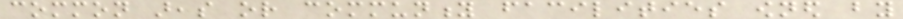common areas or community facilities owned by
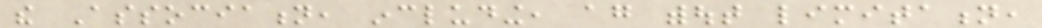the Association, including, again without limitation,
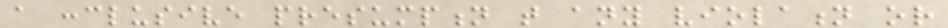a conclusive presumption that any violation or
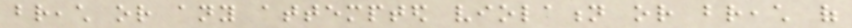breach or any attempted violation or breach of
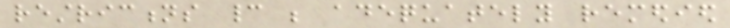restrictions cannot be adequately remedied
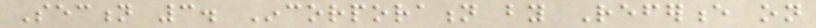Section 3. Incorporation by Reference on
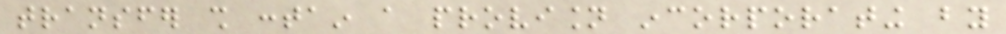transfer shall contain a provision incorporating by
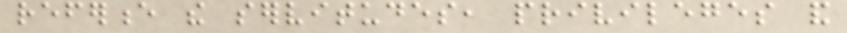reference the servitudes, privileges and
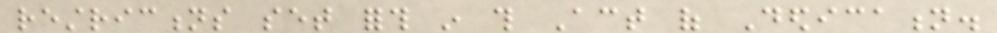restrictions set forth in this Act of Dedication.
